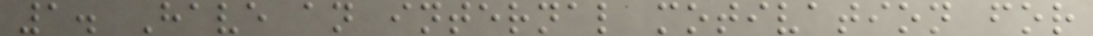1. Have an internal motivation for
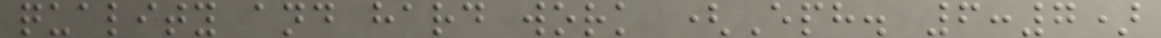quality and hard work (Eph. 6:7)
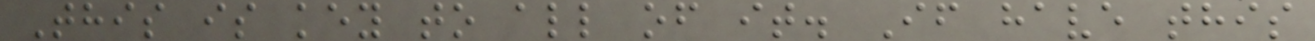This is key to all of it. If have this
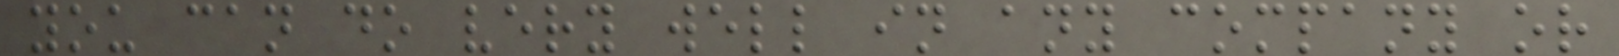you can do very well in any company or
